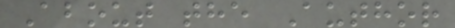About the Author
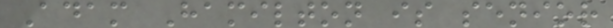Adam Hamilton is senior
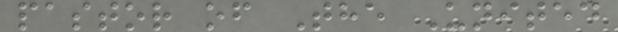pastor of The United
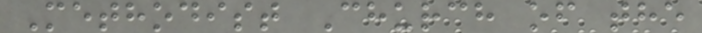Methodist Church of the
